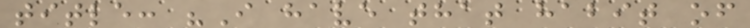title: "I have that habit of
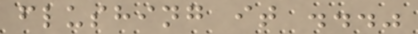flushing it ..."
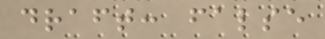draft: false
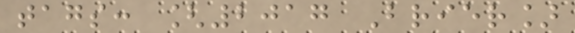tags: [2017 Brier]
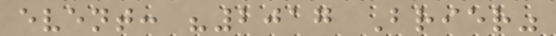event: "2017 Brier"
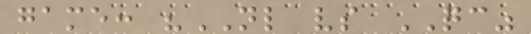game: "NL vs QC"
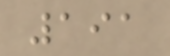191
